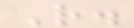R.
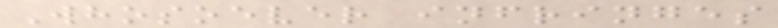Whosoever infringes
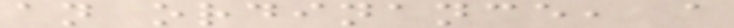an ordinance, a
